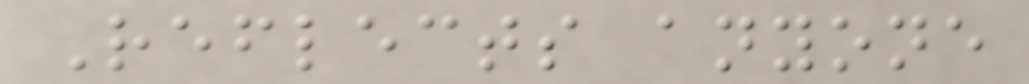Reflects anyone
